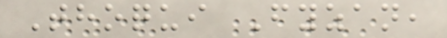Thoqui Fyzan,
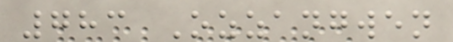783 Ozzangwen
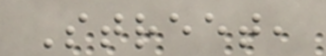Street,
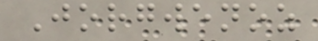Jorgwenoz
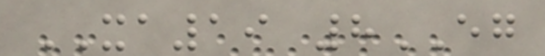XA19 8EG
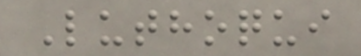Luthoqui
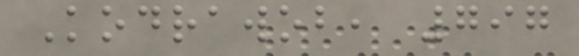Kodrawob, 797
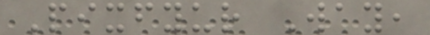Pixfyur Way,
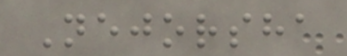Nejorsha
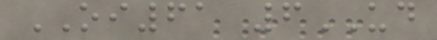OI61 6UD
